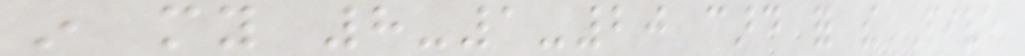in my 8-1-20 card for the Five
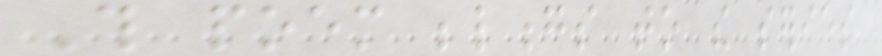This poem belongs to the series
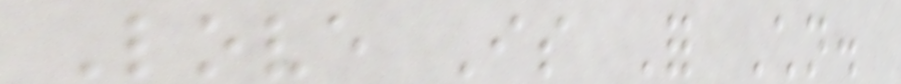Love Is For Children.
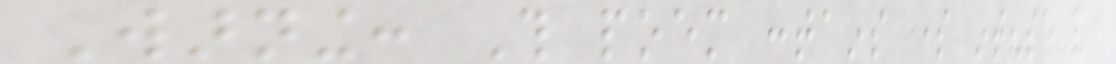Warning: This poem contains some intense and
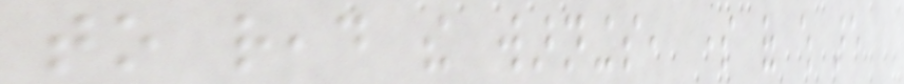to read the warnings, some of which are
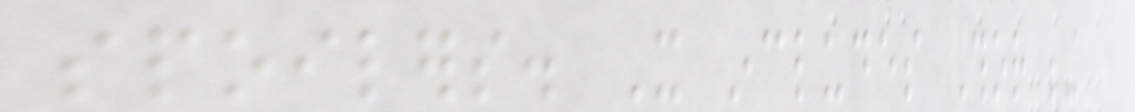spoilers. It includes Thor being
